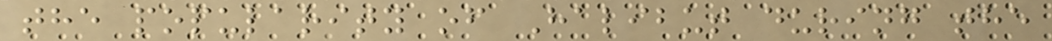the popularity of Halibut during the
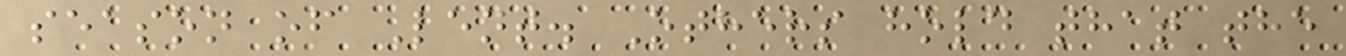season of Lent. Others hold that the
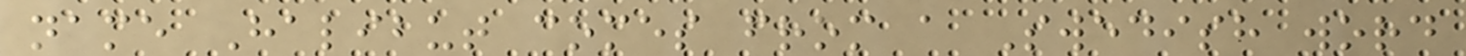name Halibut comes from a Swedish word
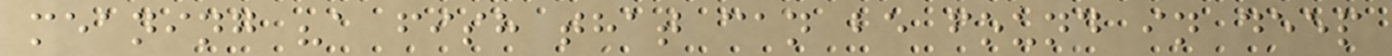meaning "a fish that can be found in deep
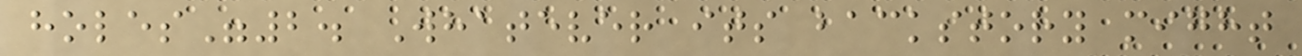holes"2. Whatever its backstory might
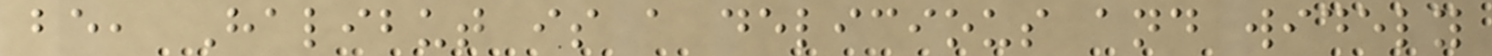be, Halibut is a delicious and widely
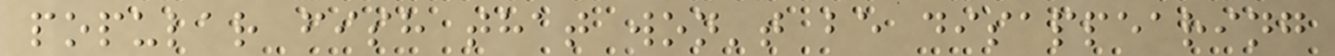popular fish that won't be disappearing
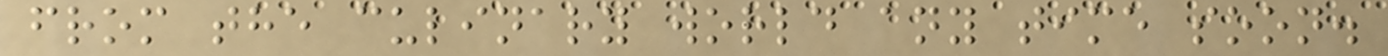from the culinary world any time soon.
